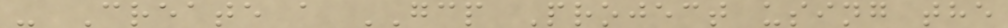- Create a GCP Project using the
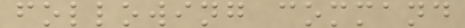following command
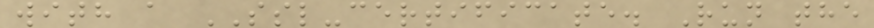with a SSL-certificate. Run the
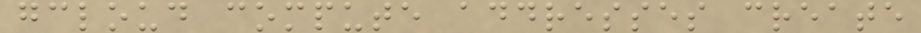gcloud compute addresses create
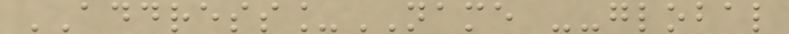ADDRESS_NAME --global
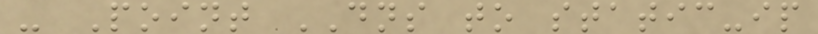- Point DNS to static-ip
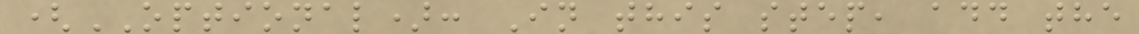(OPTIONAL): In this step, add the
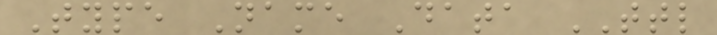Type Name Data TTL
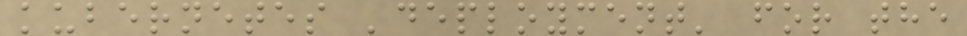kubernetes 'deployment' for the
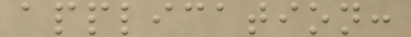application:
